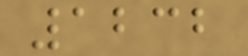1232
